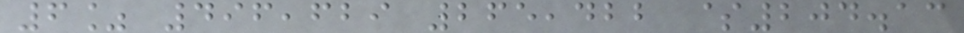6% 496,629 265,422 $204.13
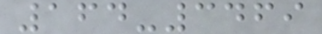164-3469
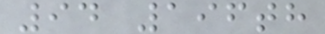94 196th
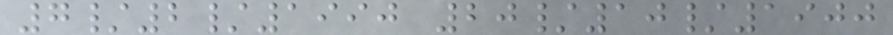7/2/1990 20/10/1900
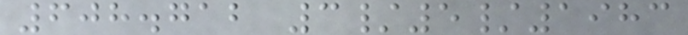608.712 3/5/1983
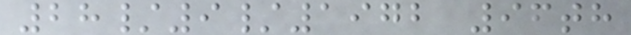28/9/1972 96th
